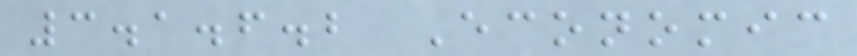3.1.6.2 Economic
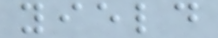yield
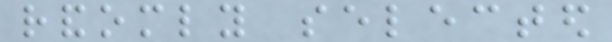randomly selected
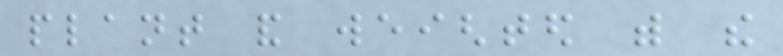plant and weighted with the
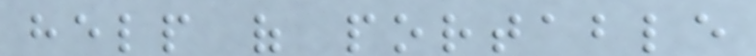help of portable
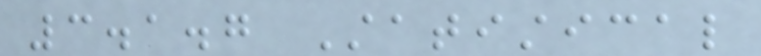3.1.7 Statistical
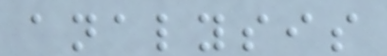analysis
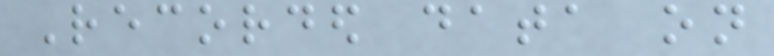Recorded data on
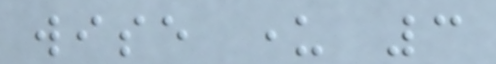wise under 3
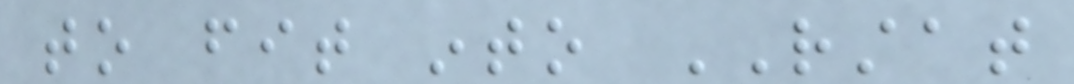to fit into RSTAT
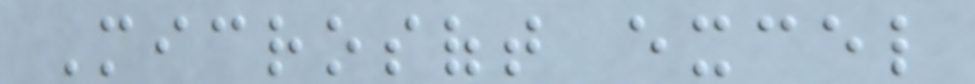Microsoft excel
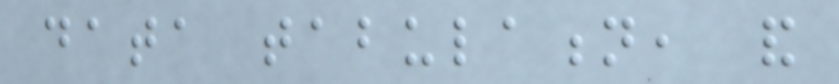data tabulation, and
